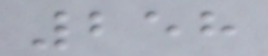258
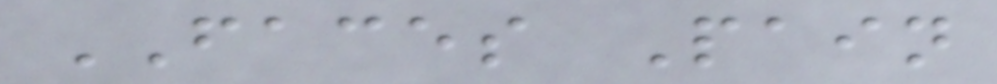FACES Pain
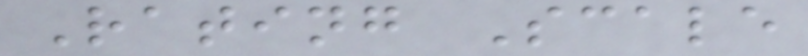Rating Scale
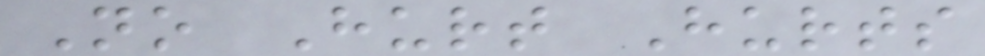No Hurt Hurts
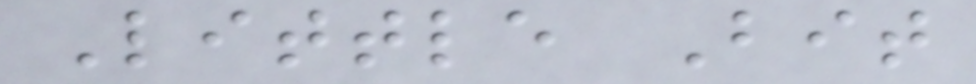Little Bit
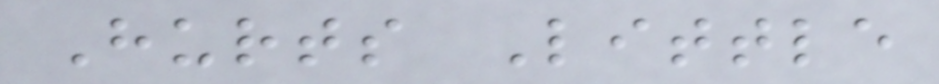Hurts Little
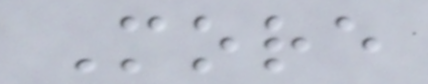More
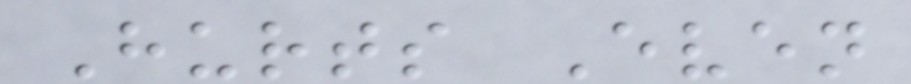Hurts Even
